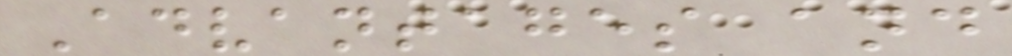Advantages and
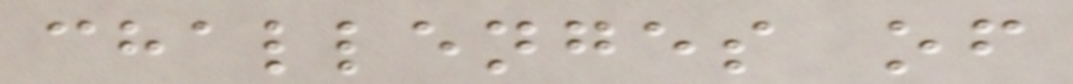challenges of
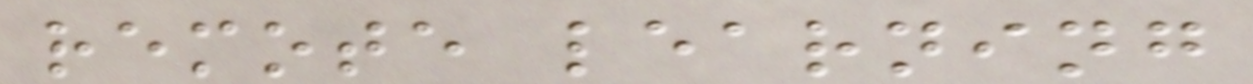remote learning
